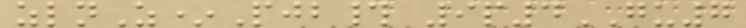zlnZ*Pjb# 9p4GU7
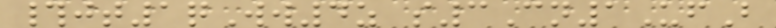#jt1qWw4z s3Cn1UfB
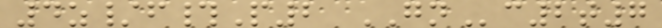4z/f#P2 GNc2t7
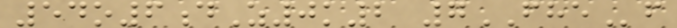54o6dZ0k2 7FHEf
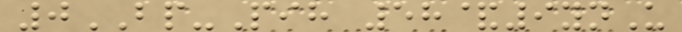0BP-Pih 58&9ynU
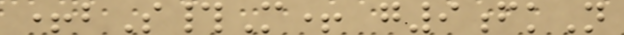+bS#M+ g9fkN
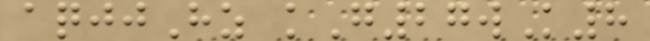aqjjHz kG27wK8
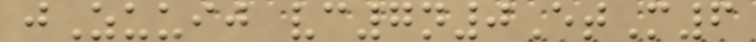jZuuij vc7n0EtM6
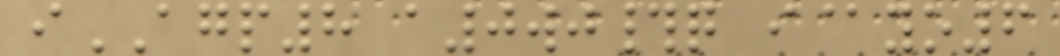iAGP8 a0wj#q i@yo6
